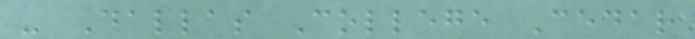- Dallas College Cedar
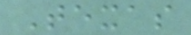Texas
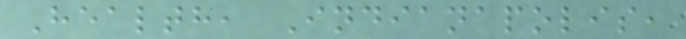Health, Indianapolis,
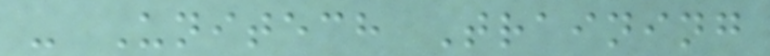- Unitech Training
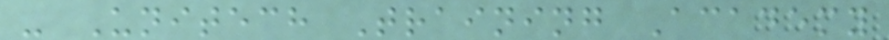- Unitech Training Academy
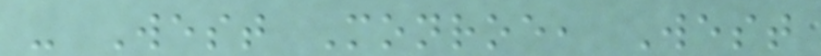- West Monroe, West
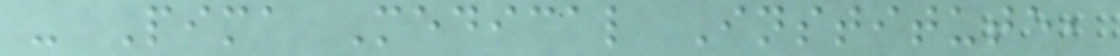- Pima Medical Institute,
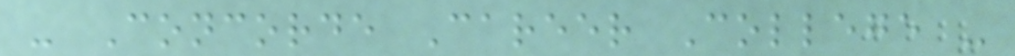- Concorde Career College -
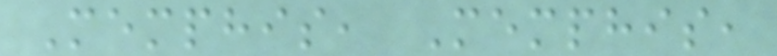Memphis, Memphis,
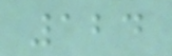124
